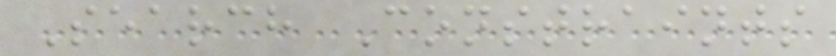Search Constraints
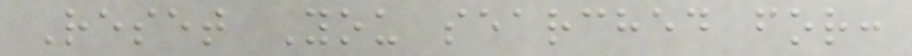Reset You searched for:
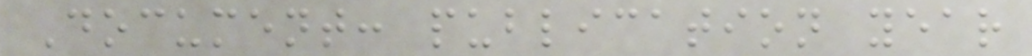Document: publication year
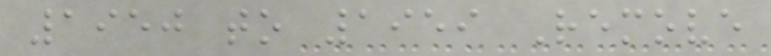1950 to 1959 Remove
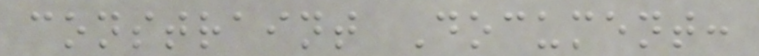constraint Document:
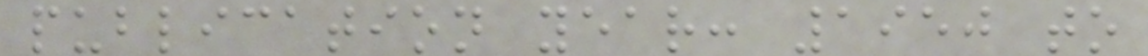publication year: 1950 to
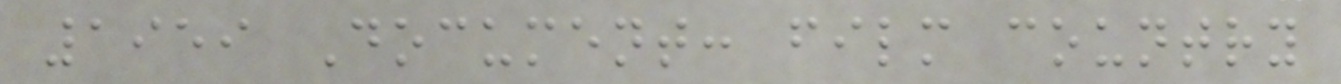1959 Document: film country
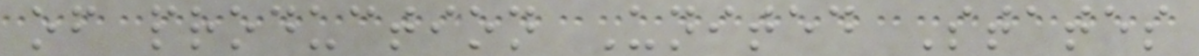of production United States
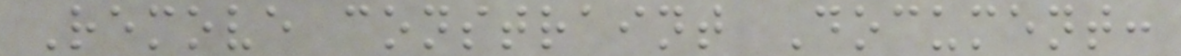Remove constraint Document:
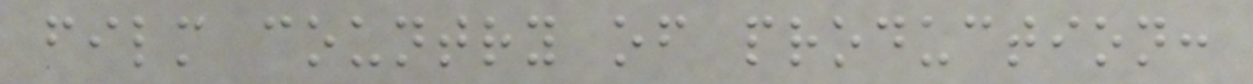film country of production:
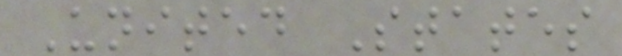United States
